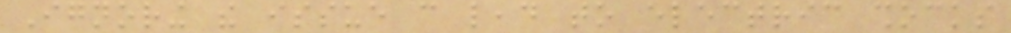Ignoring the issue can lead to electric shocks
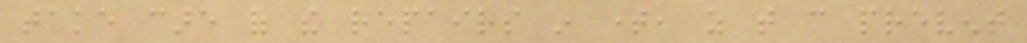take care of the repairs in time, as that can prevent
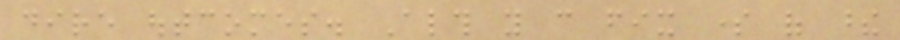dire outcomes. Although you can fix some of these
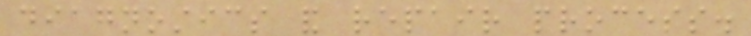diagnostics and repair process.
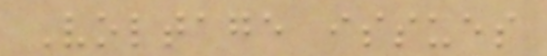Voltage issues
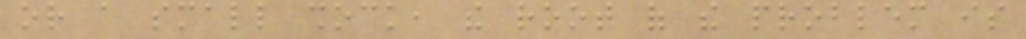or a small shock, the root of the problem is
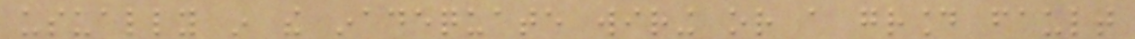usually in the inadequate wiring or a ground fault
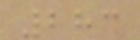283
